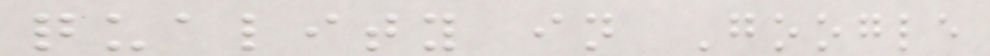quality in Google
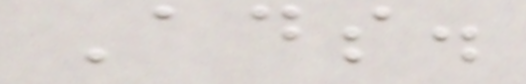Ads.
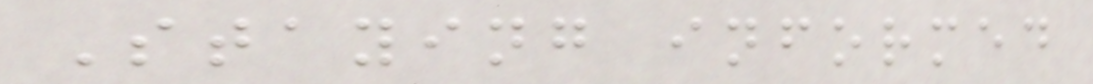Staying informed
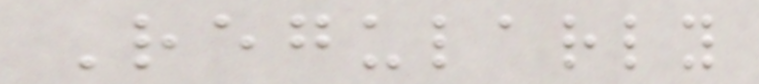Regularly
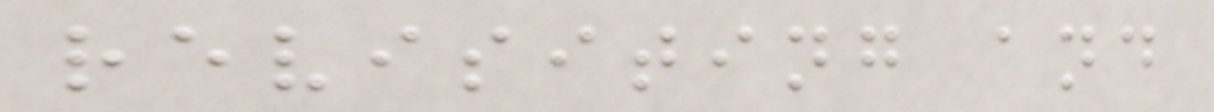revisiting and
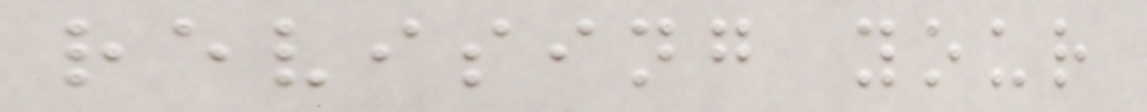revising your
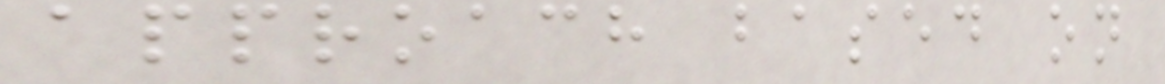approach based on
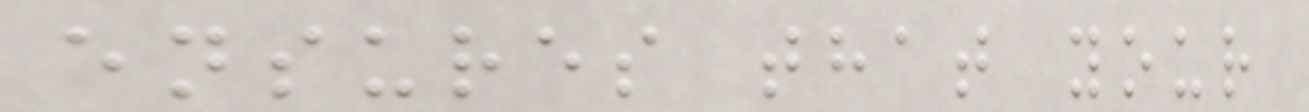ensures that your
